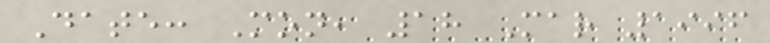Date: Mon, 18 Mar 1996
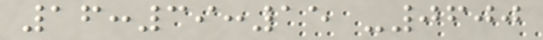16:39:15 -0600
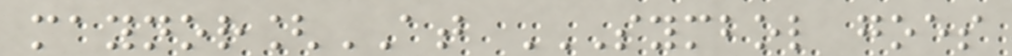maynor[AT SYMBOL GOES
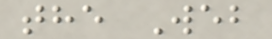the Web
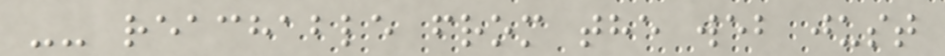-- reachable from the web just
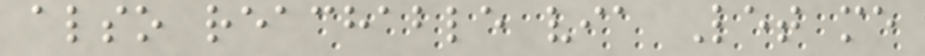also reachable via Let me
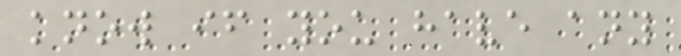know if you have any
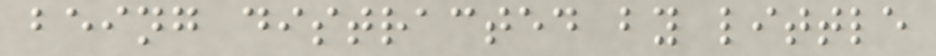being distracted by little
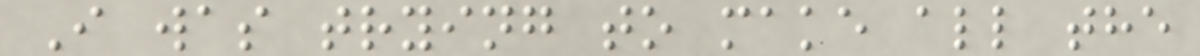I was trying to make all the
